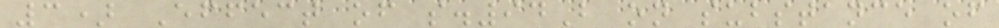3) Effect of s.94B on substance of
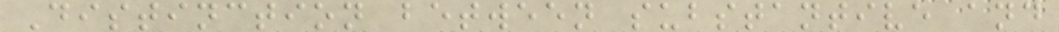Distinction between substantive and
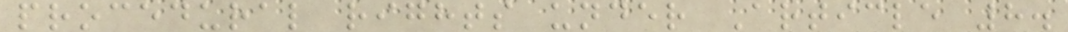procedural rights under Article 8.
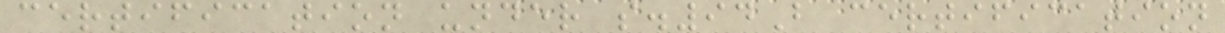certification under s.94B certification
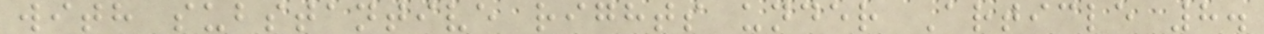with substantive rights under Article 8.
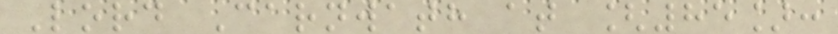Lord Carnwath at [85]:
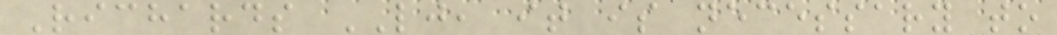Richards LJ, it is necessary to
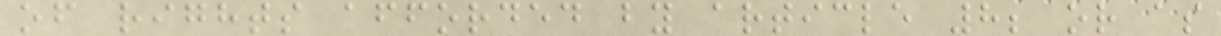of rights afforded by article 8; or as
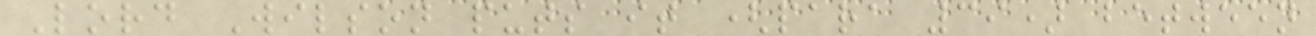Lord Wilson puts it (para 39) between
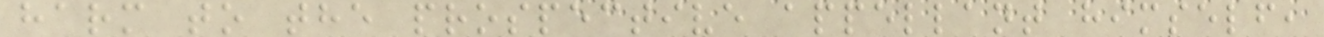harm to the prospective appellant himself,
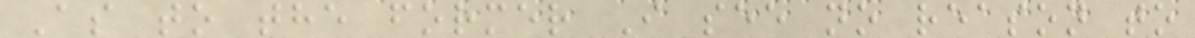As to the former I see no reason to
